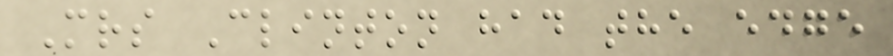Mrs Clinton had the edge
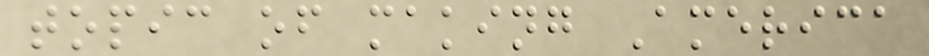topic of making America
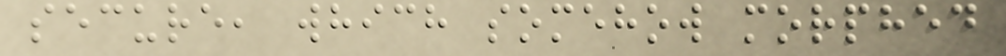secure, which somehow morphed
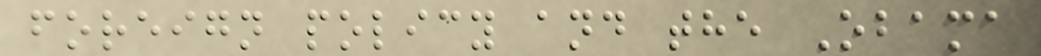foreign policy and the Obama
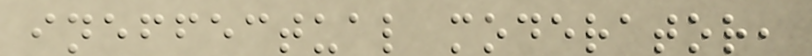ineffectual moderator,
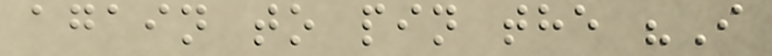again to pin the "I
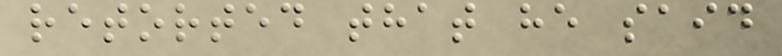retorted that he said
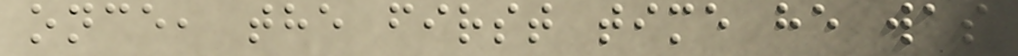once, the first time he was
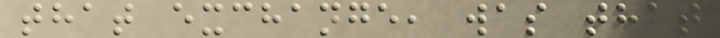that exchange, was that
